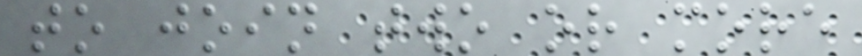to join two or more
